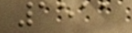1511
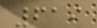619
